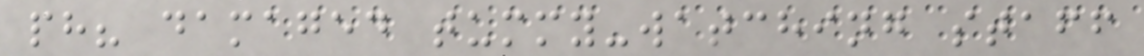ph? damaged tummy-watching staff
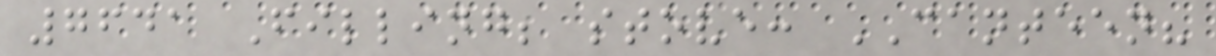7641 Filling; stove: CANTEEN?
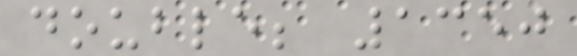double; 1350
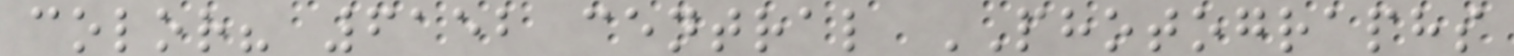color? 6152 central PHOTOGRAPHS
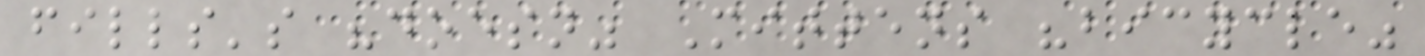fills's "doesn" Mittens "bicycle"
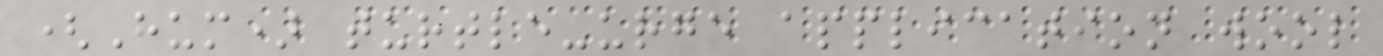(Hum) turtle-urge application wool
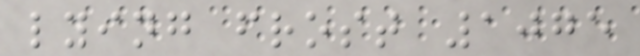lying frost 1075
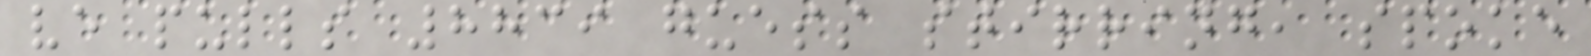ve pulls 8839 guess stirring, spoke
